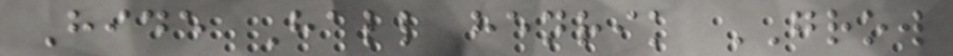Hide Hall henrik GROW
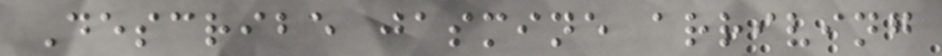Describe jasmine arriving
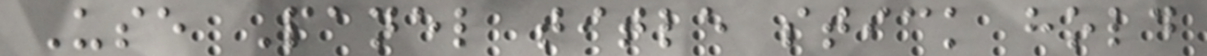Use Panel title stick hold
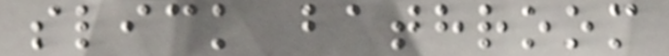slick bathroom
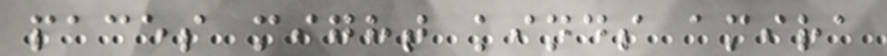paces might kinds amira
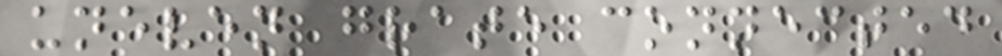uneven grate connected
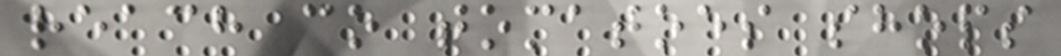reach co tomatoes shops
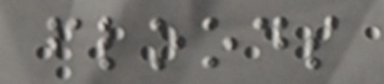floods
